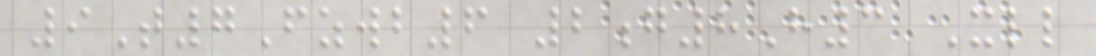9T7Fzwb6 2g8H3 Xll
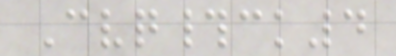Cvq#ck4
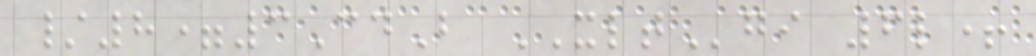/8=3CdB XLTgi 6l+
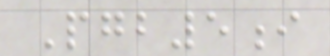Pgb5i
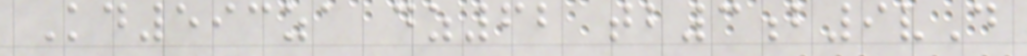Kd593za dz62 tb3b9vD
